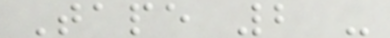Tape 2 -
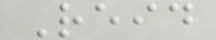Reid
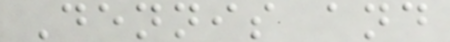Dennis and
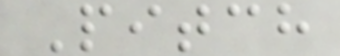Pitch
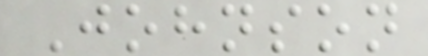Johnson
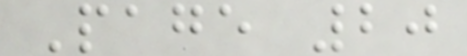Page 20
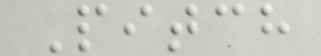Pitch
